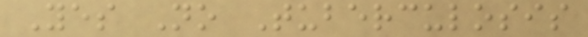Yes No Tuberculosis
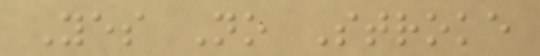Yes No Stroke
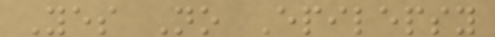Yes No Epilepsy
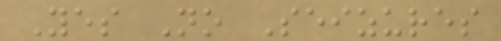Yes No Seizures
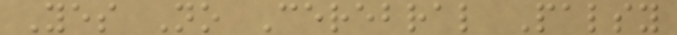Yes No Cerebral Palsy
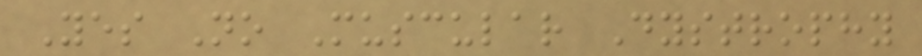Yes No Muscular Dystrophy
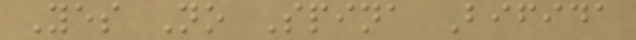Yes No Spina Bifida
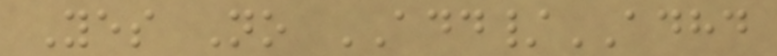Yes No ADD/ADHD
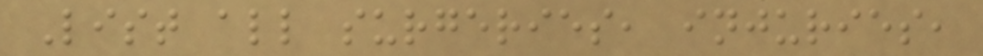List all surgeries, injuries,
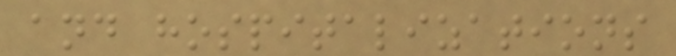and hospitalizations
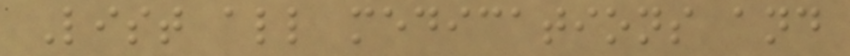List all medications and
